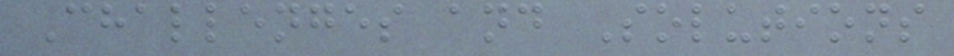Challenges and Solutions
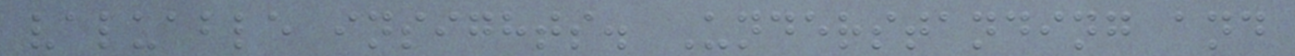valuable insights. Understanding and
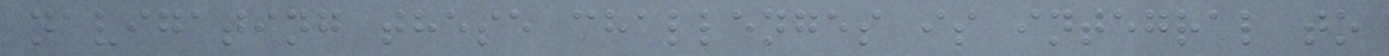navigating these challenges is integral to
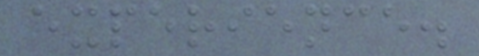experience.
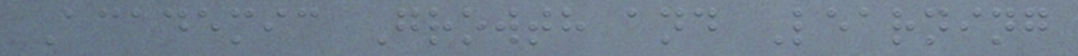Academic Growth and Learning
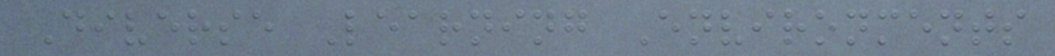Diverse Learning Environments
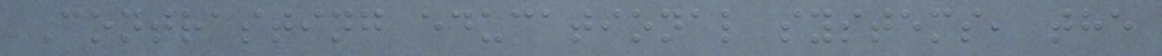Contrasting educational systems, the
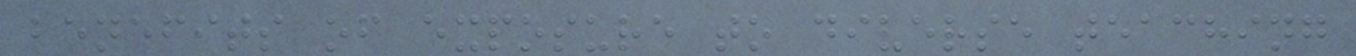benefits of exposure to diverse teaching
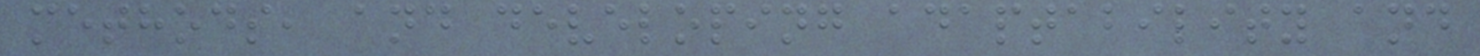methods, and developing adaptability and
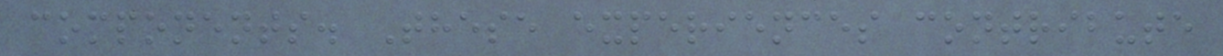components. These experiences contribute
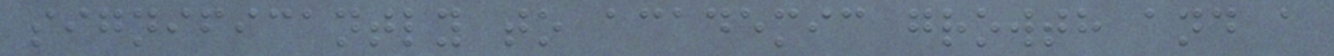significantly to academic growth and a
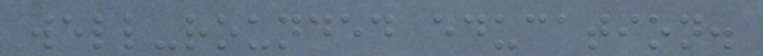well-rounded education.
